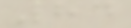84
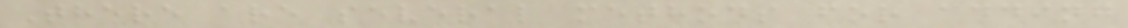There are several methods for adding
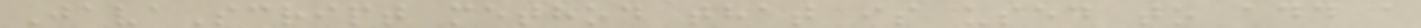JavaScript method that is used to add a
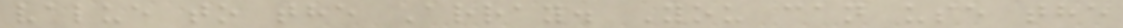value to the Array. You can use the
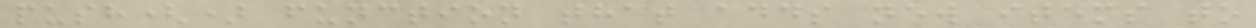push() function that adds new items to
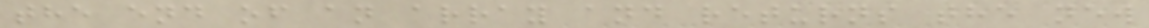the end of an array and returns the new
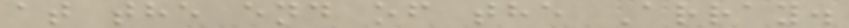at the end of the Array.
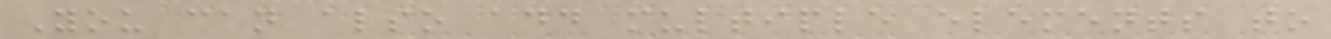You can also add multiple elements to
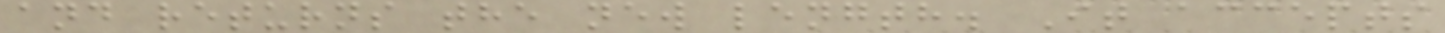and returns the new length. It accepts
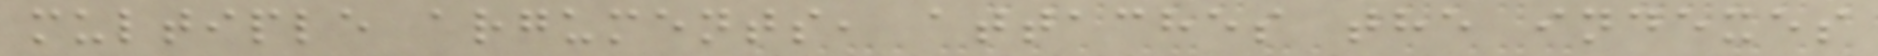multiple arguments, attaches the indexes
